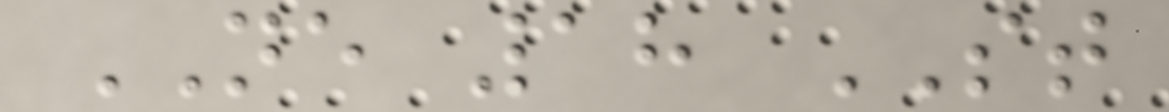NE 18 ST
